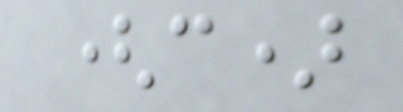(c)
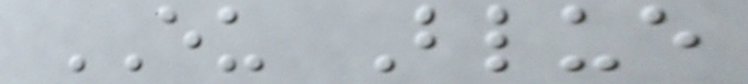EU Blue
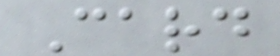Card
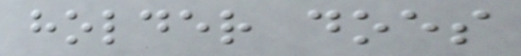holder does
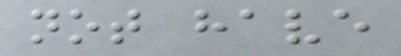not have
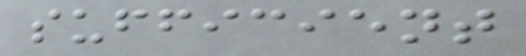sufficient
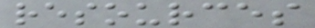resources
